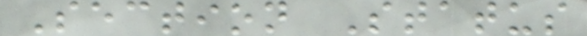Section Status
